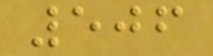506
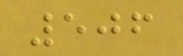506
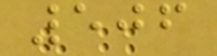506
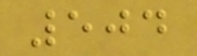504
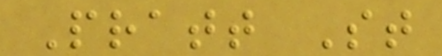Pratt St
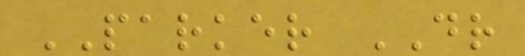PARKER DR
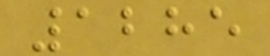1285
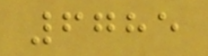6785
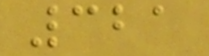321
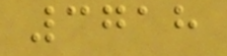3718
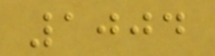1004
